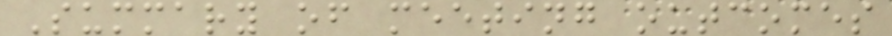Summary of meeting outcomes
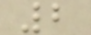2
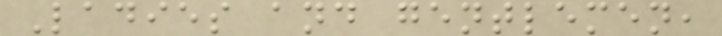Ladies and gentlemen,
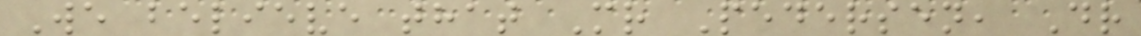We believe that Mr Pedersen, Dr
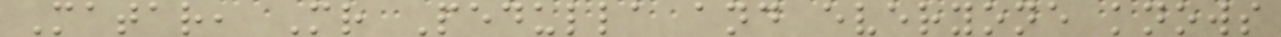Matar, Mr Pedulla and everyone knows
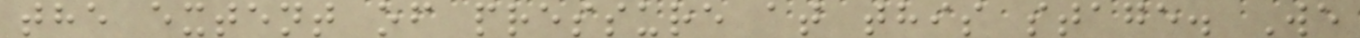the extent of pressure at this stage. We
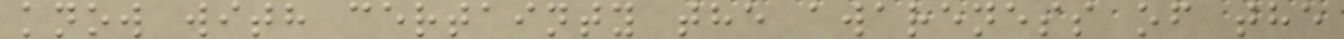know with certainty the awareness of the
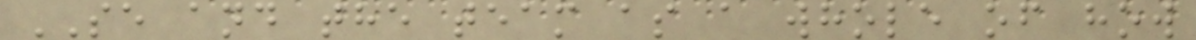SE and the team as a whole of how
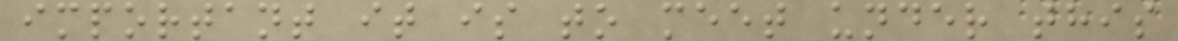important it is to meet under this
